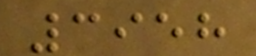3958
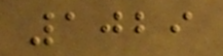1029
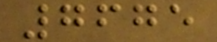7675
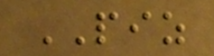PIZ
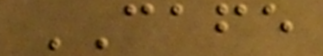CAFE
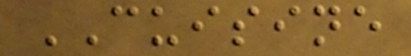CUISINE
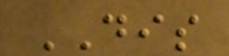DIS
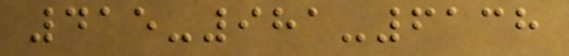415-981-6138
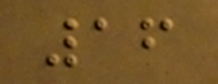16
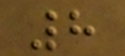8
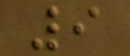9
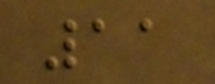11
